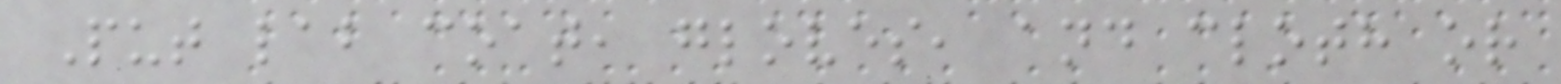Put lab coat, gloves, and cloth or
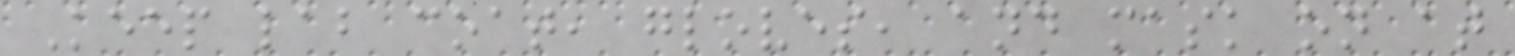Keep lab coat, gloves, and mask on at
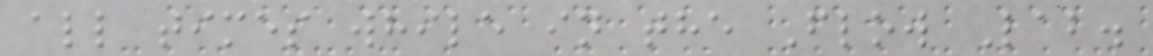all times while in the Flow Lab.
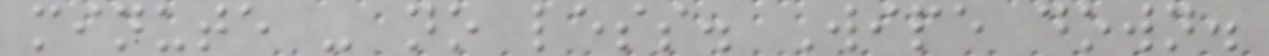minute - no less. Wipe down.
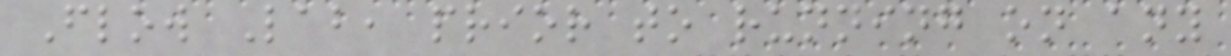Flow Lab, prior to running on any
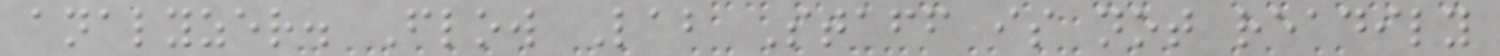analyzer. Flow Lab Staff is not readily
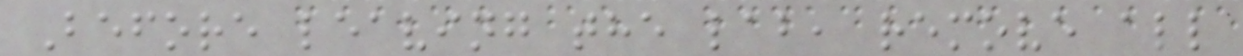Before leaving the lab, remove all
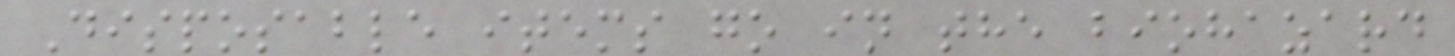Disposable items go in the biohazard
